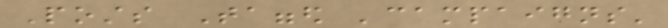Posts Tagged 'campaigns'
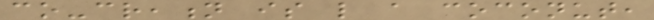co-creation is like a coconut,
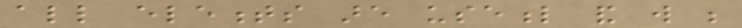all elements are useful and will be
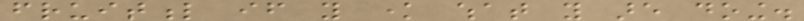fruitful if you know what you are doing.
